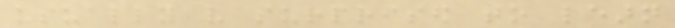usually very surprised to learn
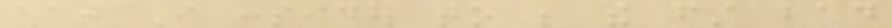what I consider to be the first bad
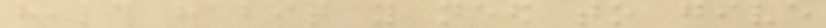health habit you need to give
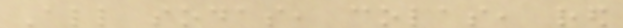All sodas, colas, red
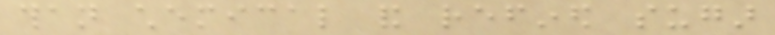than chemical and refined sugar
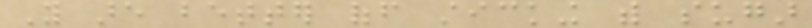You are better off sticking with sugar
